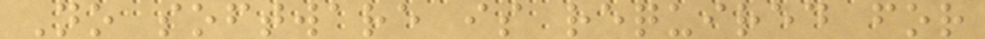No software is required for
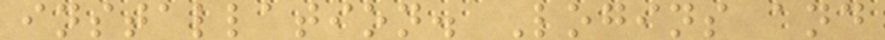installation. Logins and
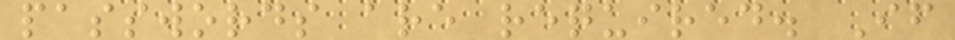passwords are required. If
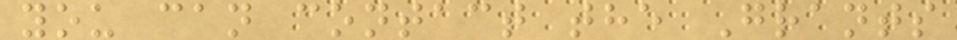you can contact the Grants
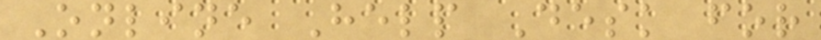Online Help Desk for
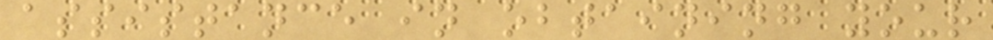assistance in obtaining your
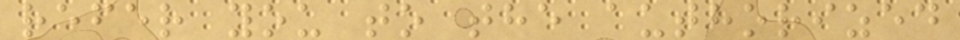refer you to the authorized
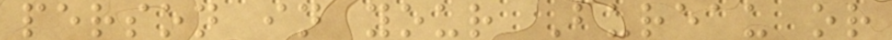person in your Bureau or
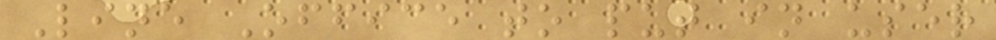Line Office to put in user
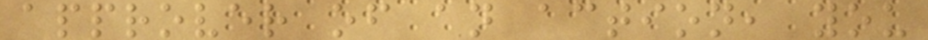approver of an action, you
